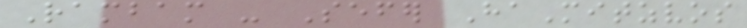Rambam - Sefer HaMitzvos
